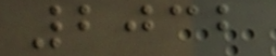2032
